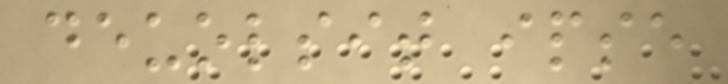deuolsit ipse
